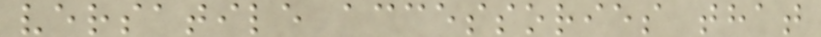versatile accessories that
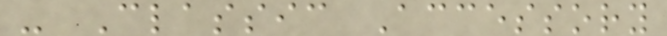- Classic Accessory
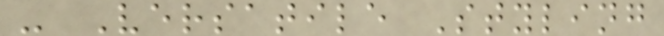- Versatile Styling
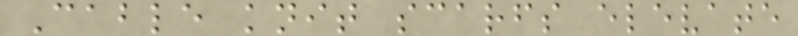Cable knit scarfs elevate
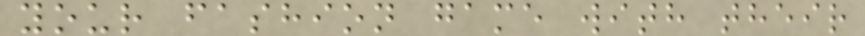your fashion game with their
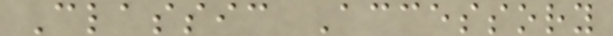Classic Accessory
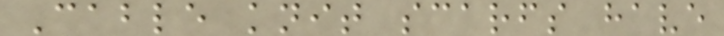Cable knit scarfs have
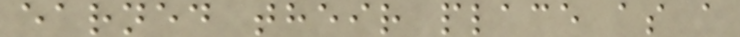earned their place as a
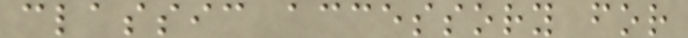classic accessory for
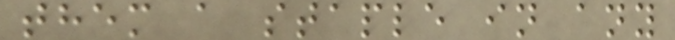them a staple in any
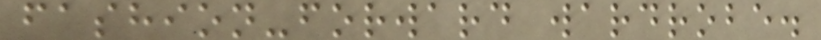fashion-forward wardrobe.
